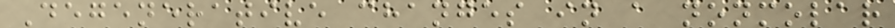Degenerative changes in a nonmolar
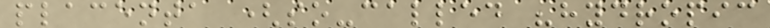placenta (so-called "hydropic
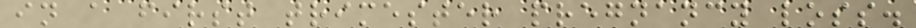in a first trimester pregnancy loss.
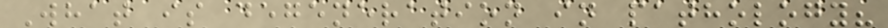What is degeneration in pathology?
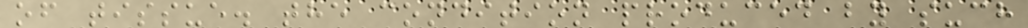of tissue. the condition produced by such
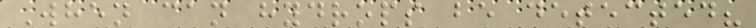When can hydrops be detected?
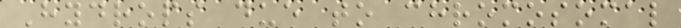Hydrops due to chromosomal
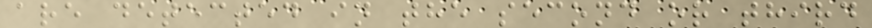are detected in the second or third
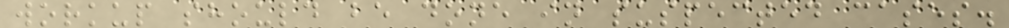workup should be done in suspected cases.
